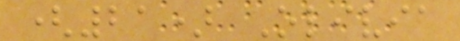(21) Olivia
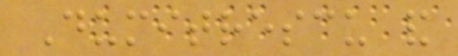Dumitrescu and
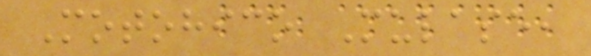Motohico Mulase,
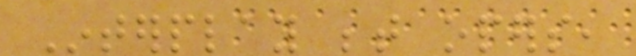Interplay between opers,
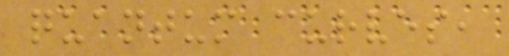quantum curves,
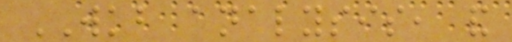WKB analysis, and
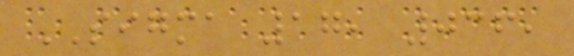SIGMA 17, 036,
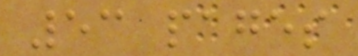53 pages
